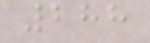288
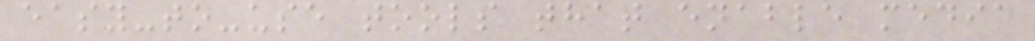easy-to-use tools that enable media
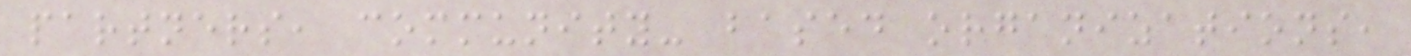partners, community- based organizations,
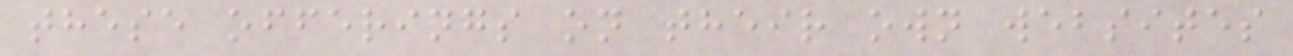these offerings on their own websites
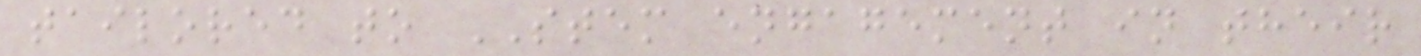tailored to STEM engagement in their
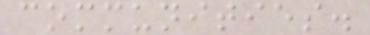communities.
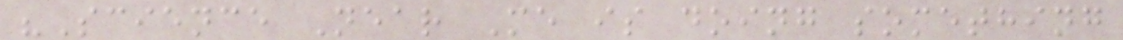"Science Near Me is doing something
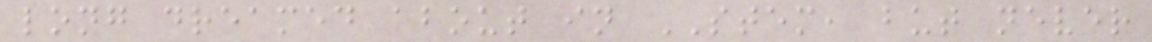long dreamed about in STEM, but never
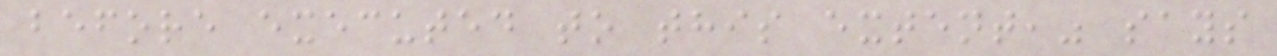before executed to this extent," says
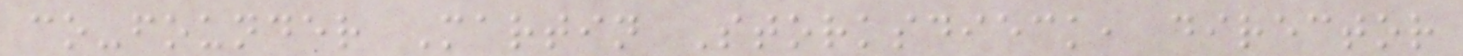co-founder Martin Storksdieck, director
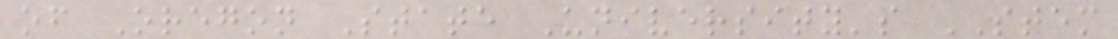of Oregon State University's STEM
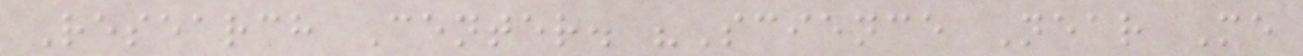Research Center. "Science Near Me
